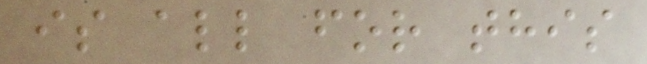is all for this
